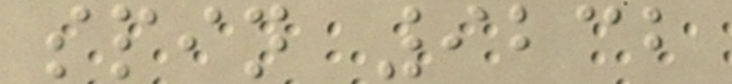spin 9232
